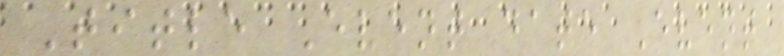Title Event date Event
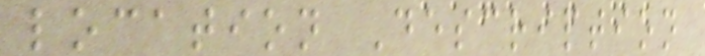location Description
